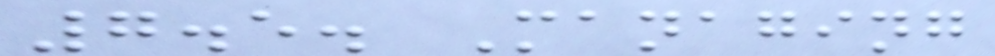7.5. Managing
